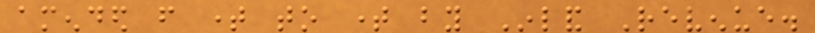amended from time to time by Inland Revenue.
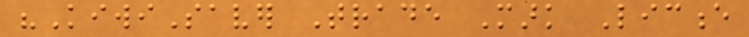"KiwiSaver Trade Mark Licence
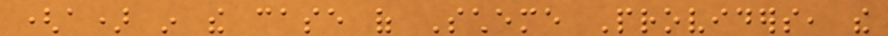(a) in the case of Scheme Providers, the
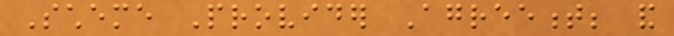Scheme Provider Agreement; and
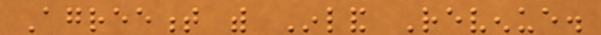Agreement with Inland Revenue.
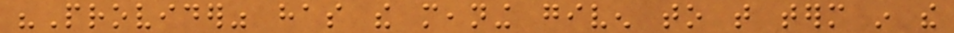"Provider" has the meaning given to that term in the
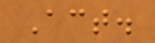Act.
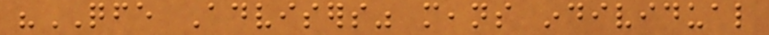"QFE Advisers" means individual
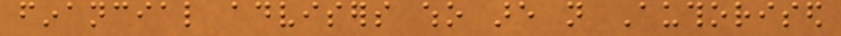financial advisers who are not Authorised
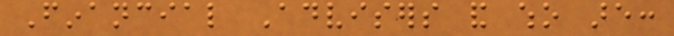Financial Advisers and who are:
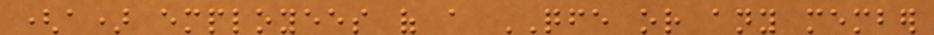(a) employees of a QFE or any member
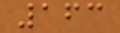163
